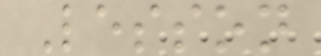Lesson
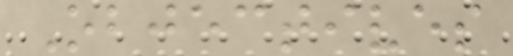Objectives
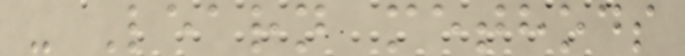- Learn methods
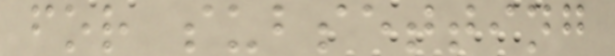for subsetting
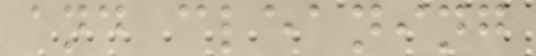and cleaning
